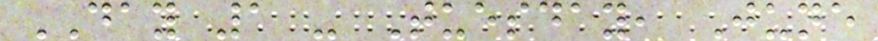DAY 1 - Tuesday, June
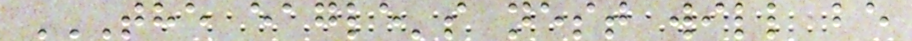THE EAGLE'S NEST WILL BE
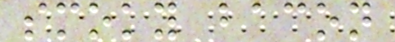smoky bacon
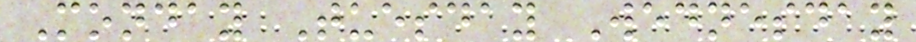Monday Tuesday Wednesday
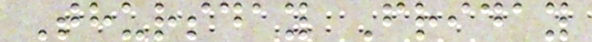Thursday Friday
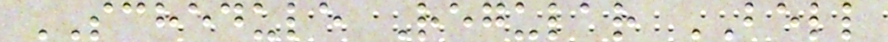SCHEDULE Regular BELL
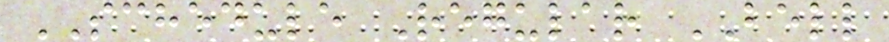SCHEDULE Regular BELL
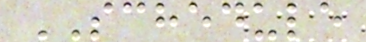SCHEDULE
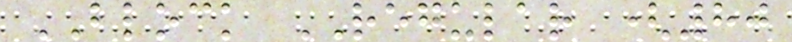BLOCK REGULAR (80
